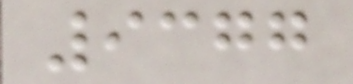9377
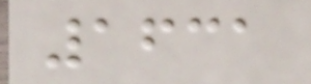1631
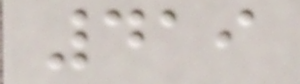419
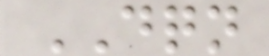DQN
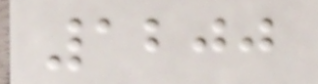1200
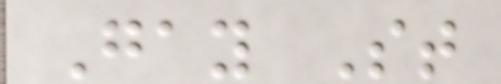Gay St
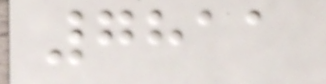7811
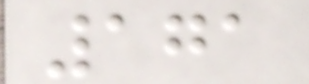171
